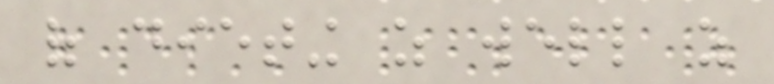of dieting as well as
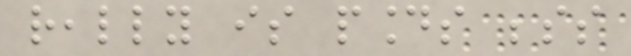really is pounds besides
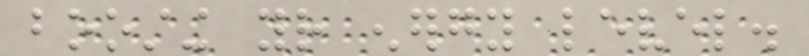boosting your energy level.
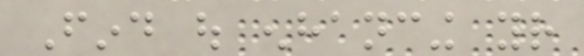Find out enhancing your
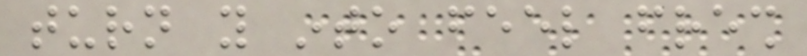turn you into feel fresh
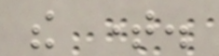the time.
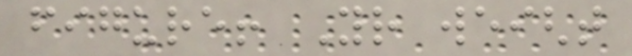figure! Your weight
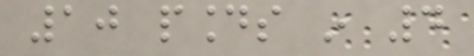10 pounds in 4
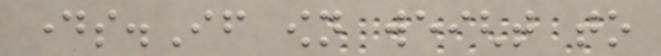days.If own weight to
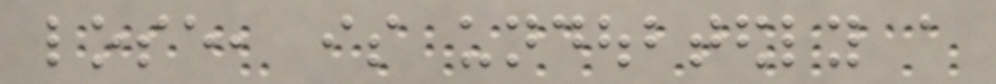lose, is undoubtedly a
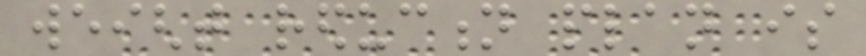weight reduction plan is
